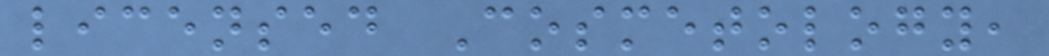licensed Cosmetology,
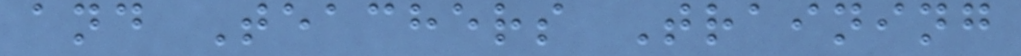and Teachers Training
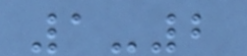1-2
